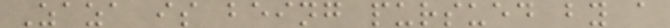Zaza is being pursued by a
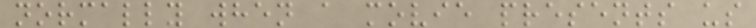normally when a movie presents us
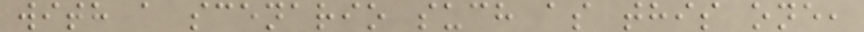with a scenario such as this one,
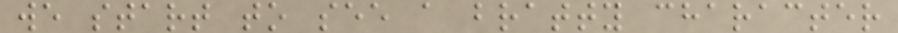we start to see a bratty character
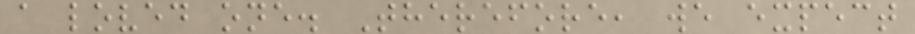a loved one. Therefore, we expect
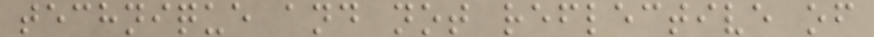technique and not reflective of
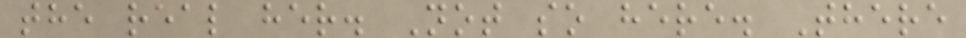the real her. Not so here. There
